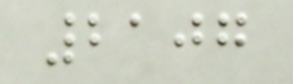2107
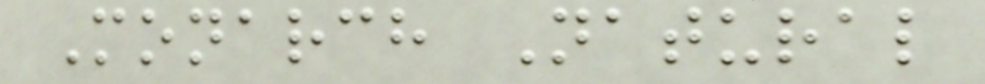Monarch Natural
